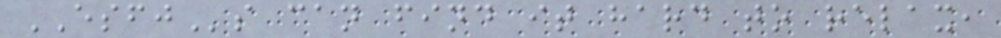ESFJs can find it hard to relax,
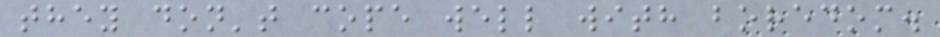they don't cope well with boredom.
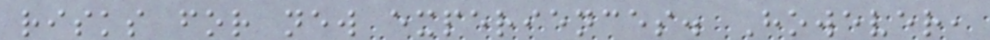risks for new experiences. However,
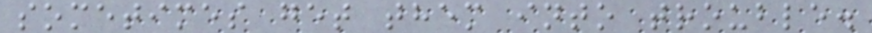sometimes get them into trouble.
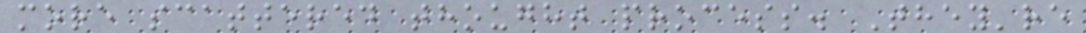more scattered thought process. They're
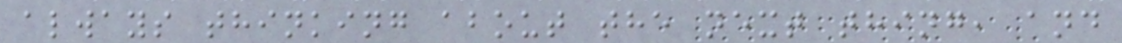always thinking about the next thing, and
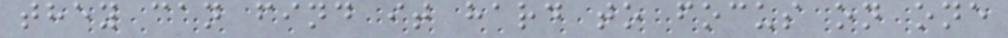they can find it hard to focus on one
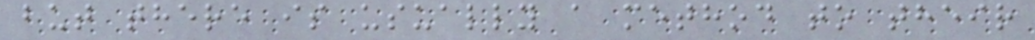but there is usually a method to their
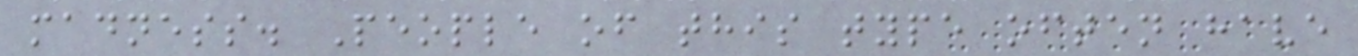madness. People of this type often have
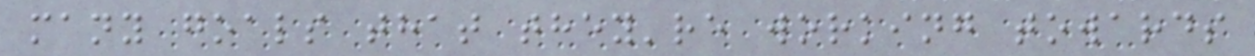many goals that they're working towards
